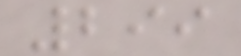299
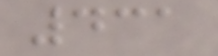431
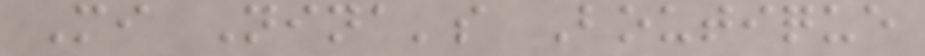Mi Nina's Boutique
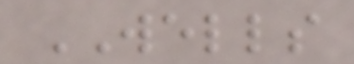WELLS
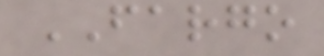FARGO
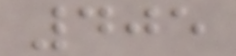405
